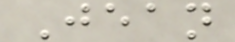Jean
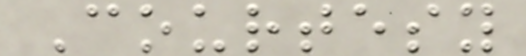Courtesy
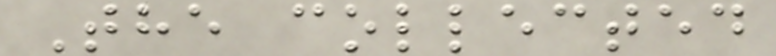The collected
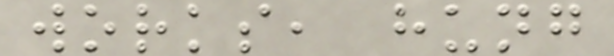works, hung
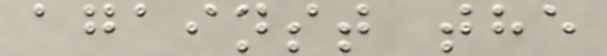against the
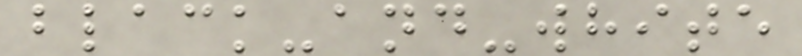black-and-white
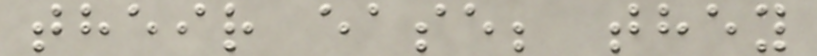their ease; they
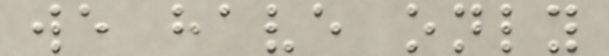we have only
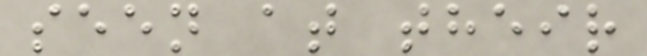seen at their
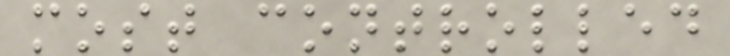most controlled
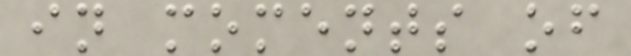in moments of
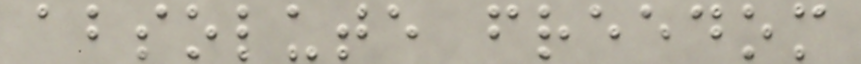absolute freedom
